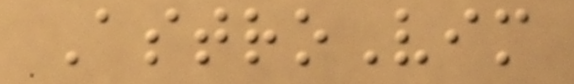AstroVim
